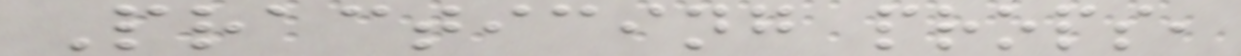Practicing props,
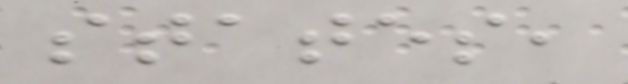states,
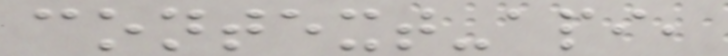context-api,
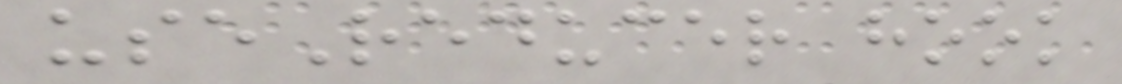useReducer hook
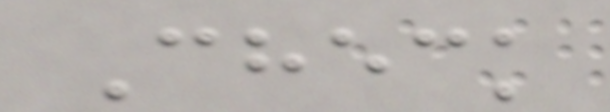Check
